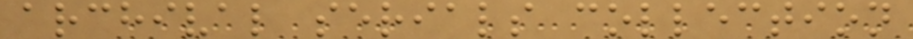archival serials collection
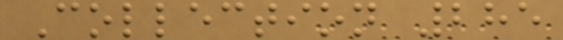Collection 285
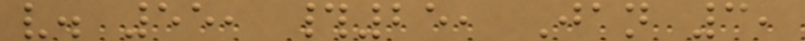v. 55, #25, Jan 3,
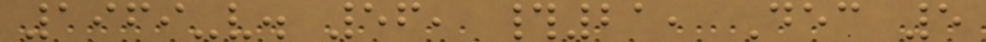1969-v. 56, #21, Dec 5
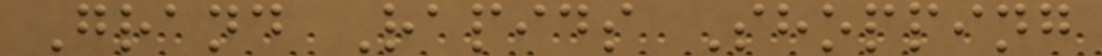Grand Rapids Shopping
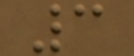3
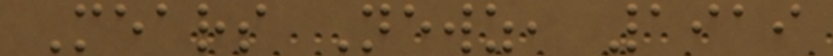Mears Newz, 1919
